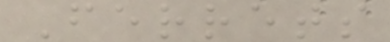Ferrets
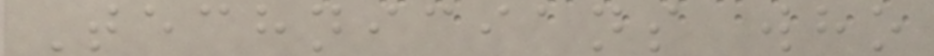Technicians who
